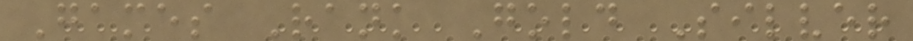Games Rank Gold Silver
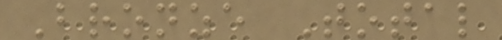Bronze Total
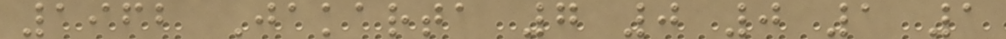1962 Jakarta 7 0 0 1 1
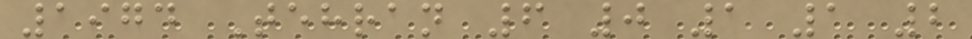1974 Tehran 6 0 1 1 2
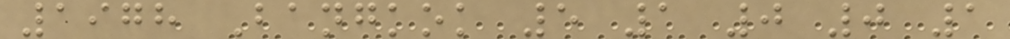1978 Bangkok 5 1 0 0 1
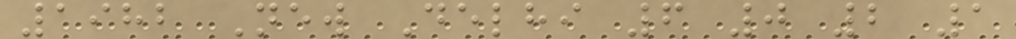1982 New Delhi 6 0 2 1
